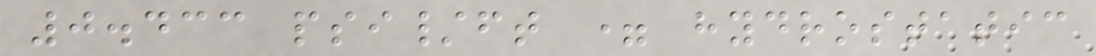0.433 psi/ft = hydrostatic
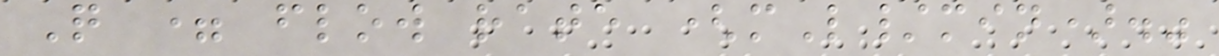Q = flow rate (mL/min)."
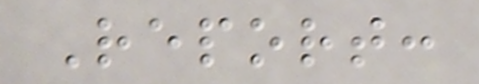Report:
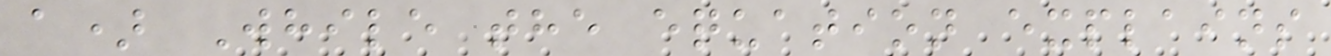a) While the equation explains
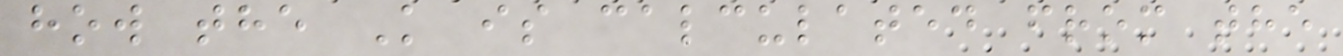how the K is calculated from the
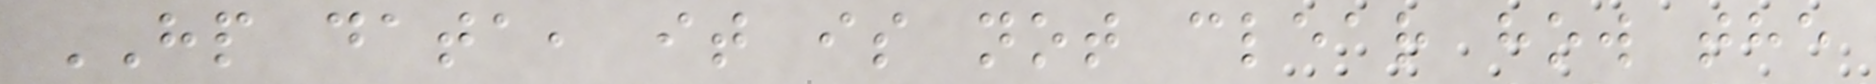HP data, it is not clear how the
